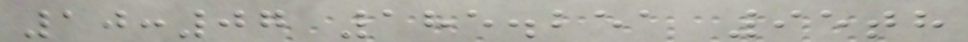10:07 185.251 95th
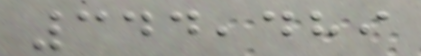344,489
